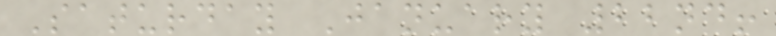Saturday January 22nd!
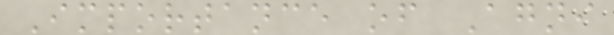Importance of Agni
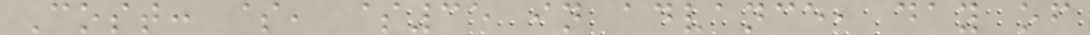Cost: $, $35 in advance, day of
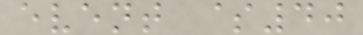event $40
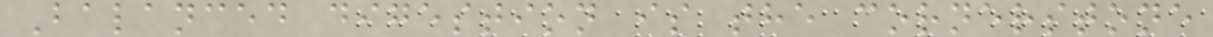Balanced digestion is the cornerstone
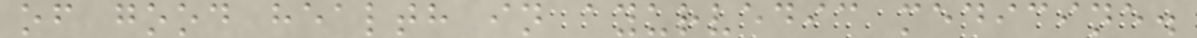of good health in ayurvedic medicine.
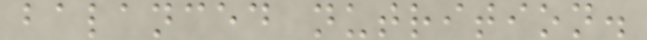balanced nutrition.
